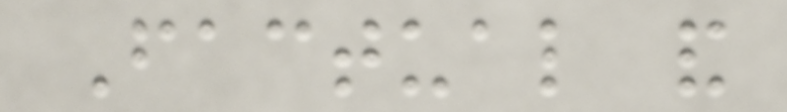Factual and
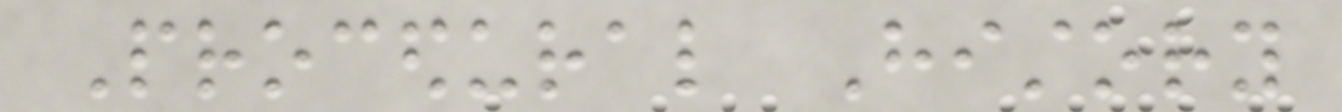Procedural History
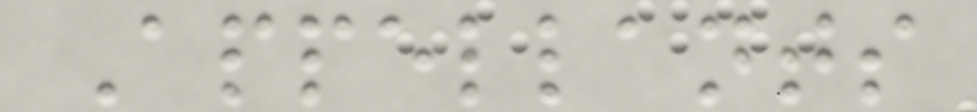Appellants
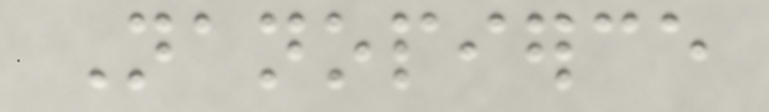Nanopierce
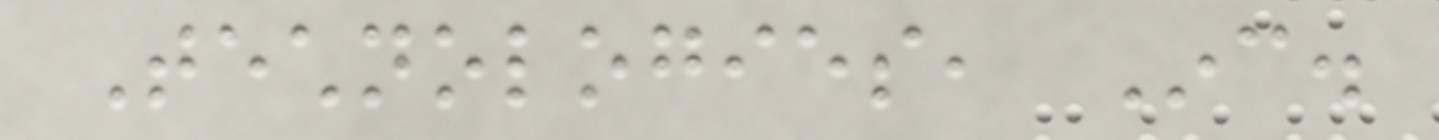Technologies, Inc.
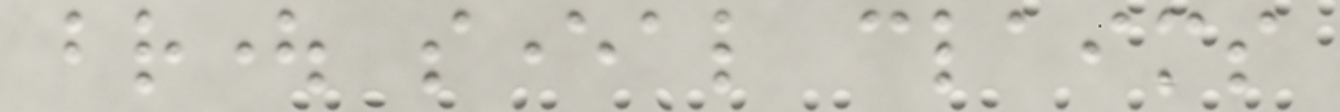brought several claims
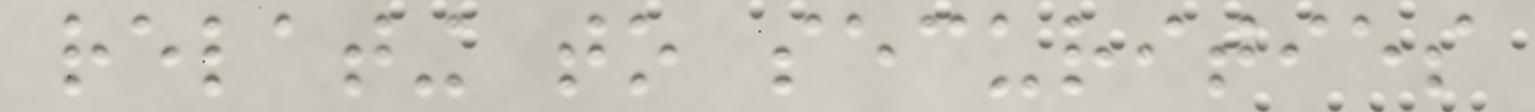relating to securities
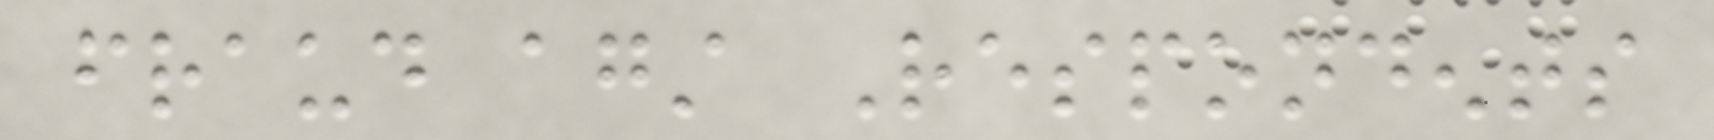fraud against Respondents
